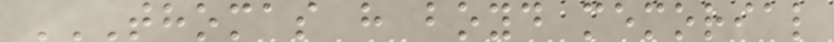THOMAS H BOYD MEMORIAL
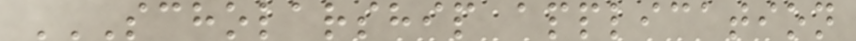SCHOLARSHIP APPLICATION
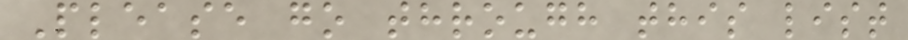Please go through this list
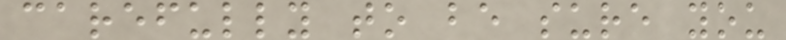carefully to be sure you
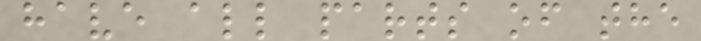have all parts of the
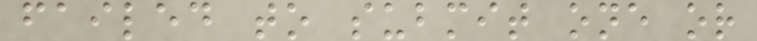failed to submit one or
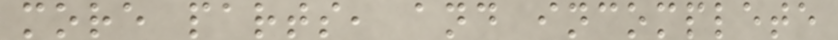more parts, and incomplete
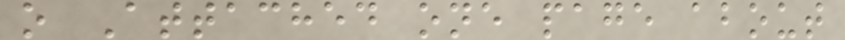o Attached one page about
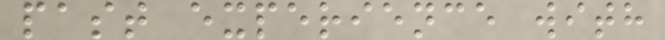past experience with
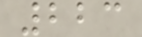223
